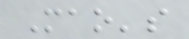Mao's
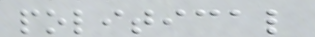political
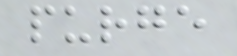purge
